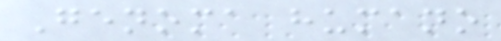Genoma humano
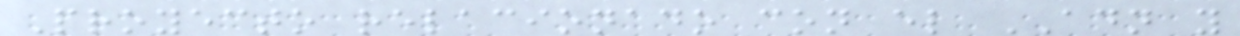Proyecto relacionado con el ADN y
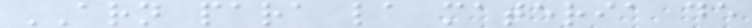ARN para la materia de
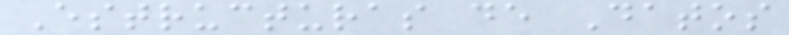Estructuras de Datos
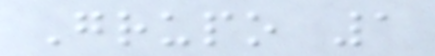Grupo 1
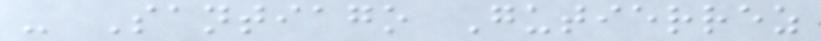- Santiago Gutierrez
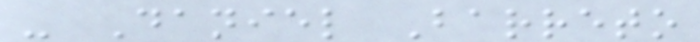- Daniel Barreto
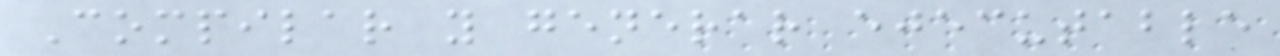Compilar y generar ejecutable
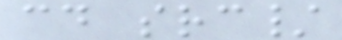cd src/
